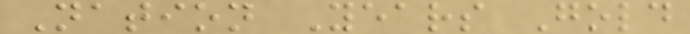Nation Years Gold
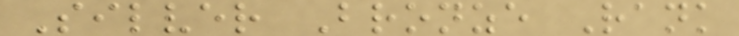Silver Bronze Rank
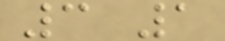3 1
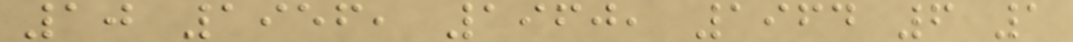10 1956, 1960, 1964 6 1
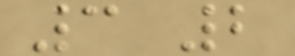3 2
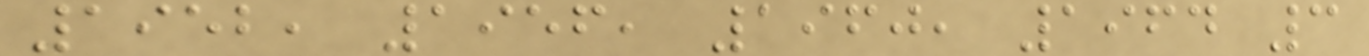1952, 1956, 1960, 1964 3
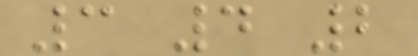3 4 2
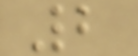2
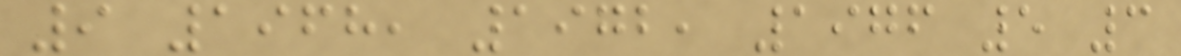9 1968, 1972, 1976 5 3
